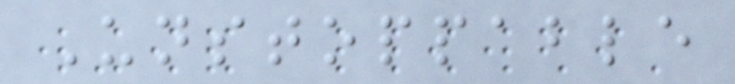Unstoppable
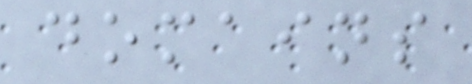domains
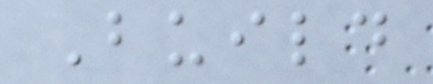Build
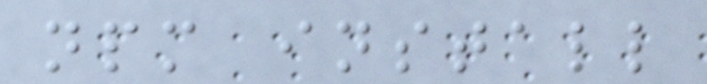npm install
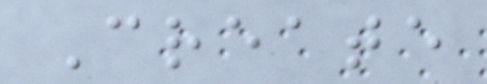Create
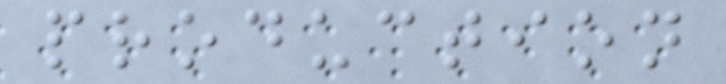production
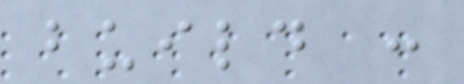build :
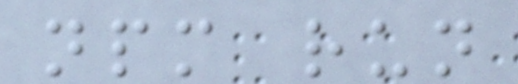npm run
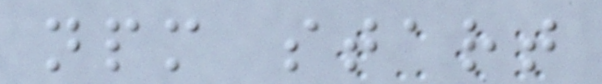npm start
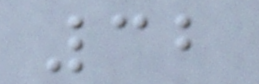32
